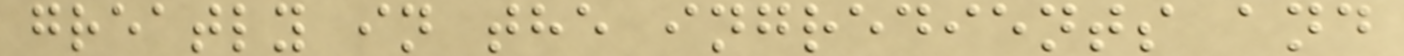greatly in the ingredients and
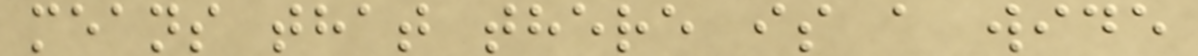means that there is a wide
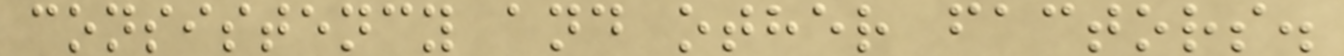consistency and other factors.
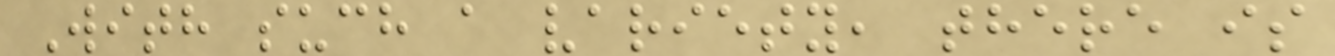With such a variety, there is
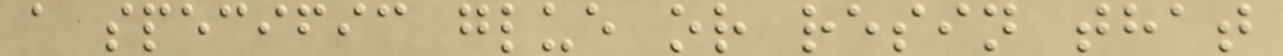a specific glue or resin that
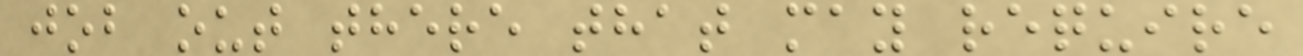job out there that may require
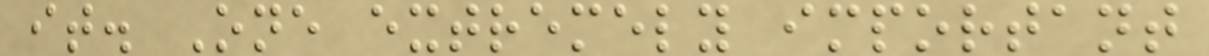it. One extremely important
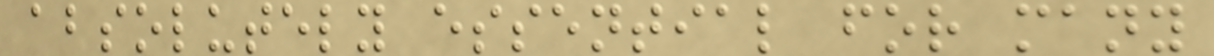absolutely essential for many
